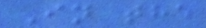In the
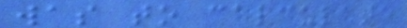was to calculate
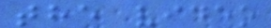the video
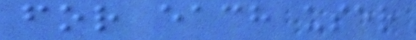for each user
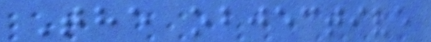The objective
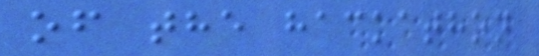of the hackathon
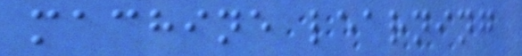machine learning
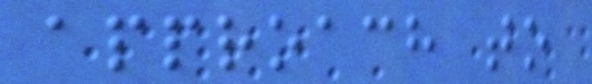approach to
